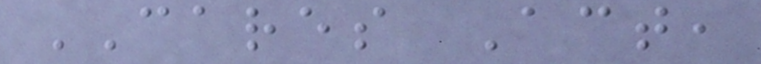CARES Act,
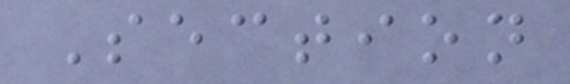Section
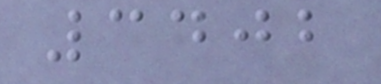3402
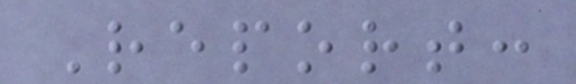Report:
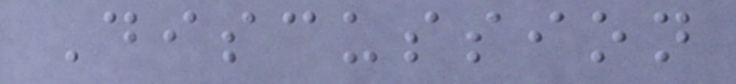Discussion
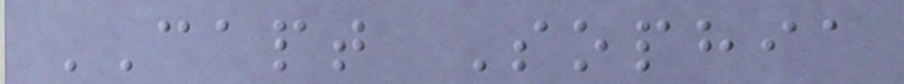CAPT Sophia
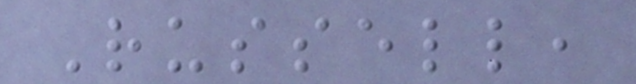Russell,
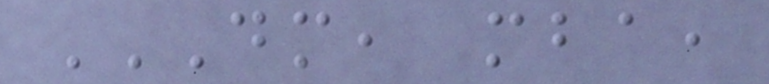DM, MBA,
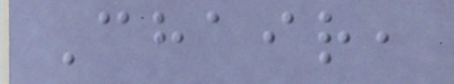Chair,
